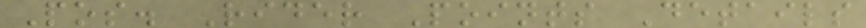Pos. Rider Points Details
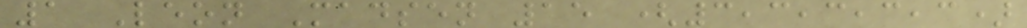1 Leon Madsen 15 (3,3,3,3,3)
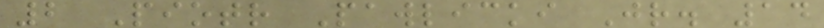2 Piotr Pawlicki Jr. 14
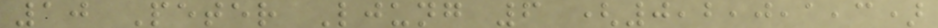10 Peter Ljung 6 (0,2,0,1,3)
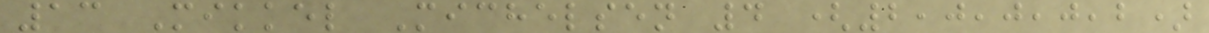13 Mikkel Michelsen 4 (2,0,0,0,2)
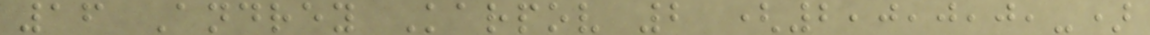16 Andrey Karpov 2 (2,0,0,0,-)
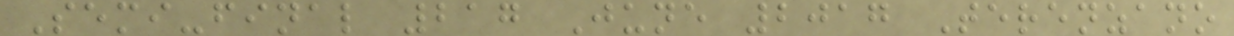Semi-final 217 June 2017 Terenzano
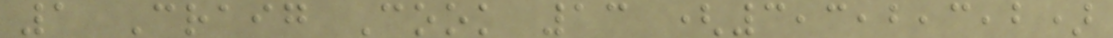1 Craig Cook 13 (3,3,2,3,2)
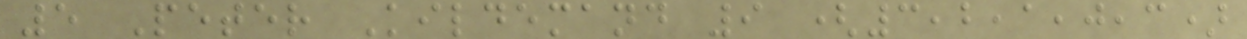5 Peter Kildemand 9 (3,2,1,0,3)
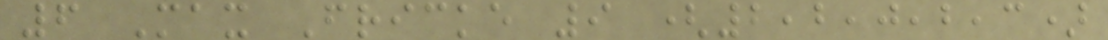6 Max Fricke 9 (2,2,0,2,3)
